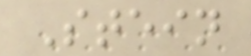Stein
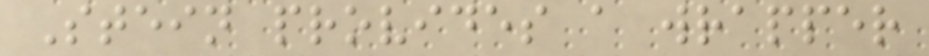Stein provides a wrapper
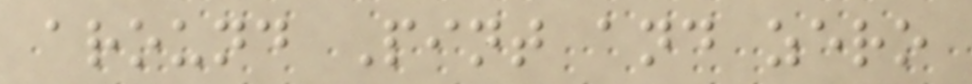around Pint and zero
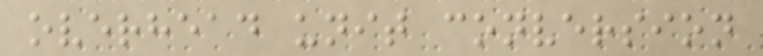overhead unit conversion
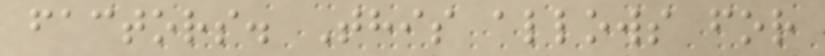factors. This allows for
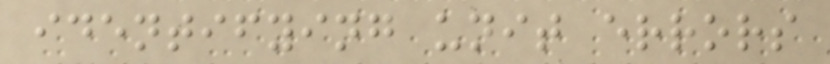identifying unit errors
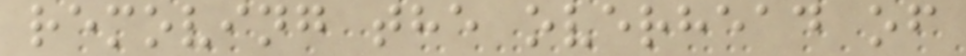removing the overhead of
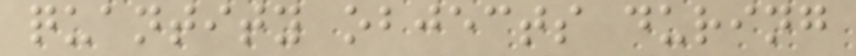quantity objects during
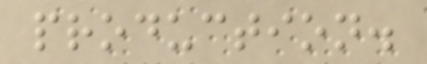production.
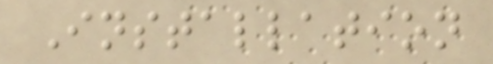Installation
